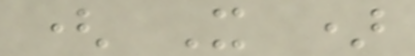( X )
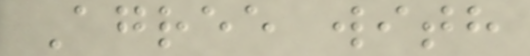Agree with
